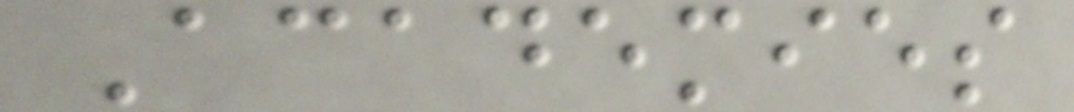Academies
